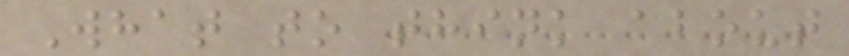What to think about
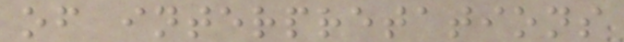of interpretations
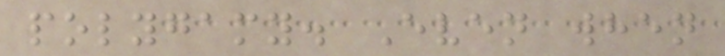polygamy. Even when
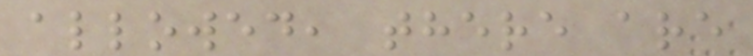allowed, there are
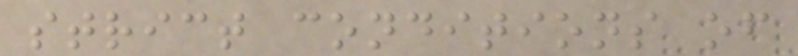strict conditions of
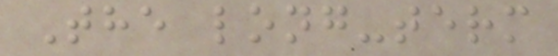The long-term
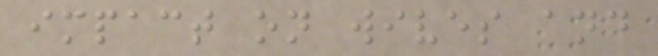impact on wives and
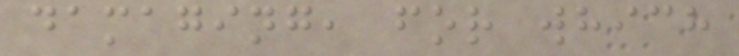damaging, for which
